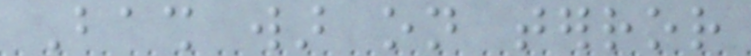Bash war on terror
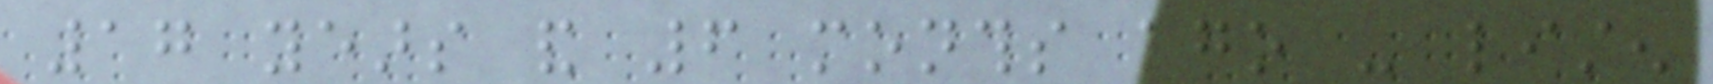17 years and 6 months ago - listen
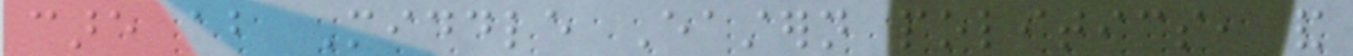care about Middle Eastern politics, and
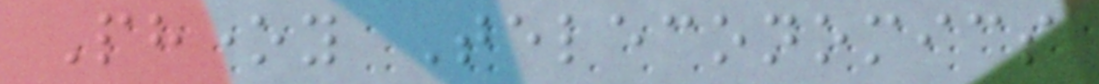Phoney Teleconomics
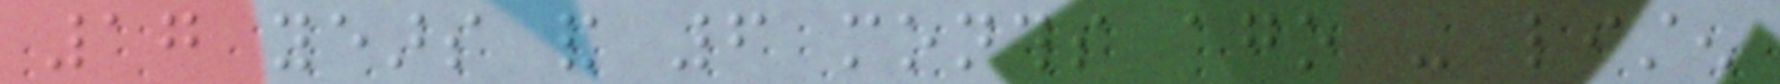17 years and 6 months ago - listen
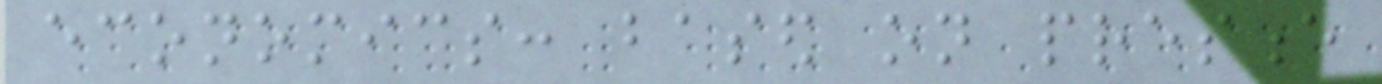economics: based on presence
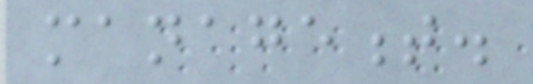management.
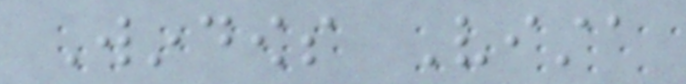Windows Vista
